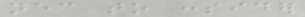necessary to consider
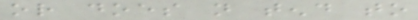or does not tend to
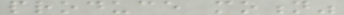produce motion"
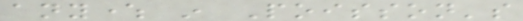anywhere in Poisson's
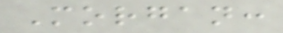Morgan:
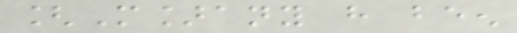[M]any have been
